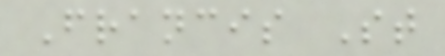Francis St
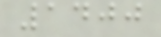1400
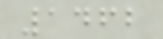1462
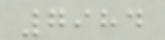7984
